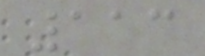113
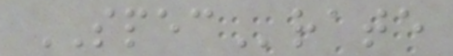SPECrate
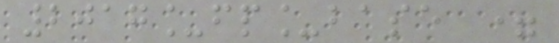2017_fp_base =
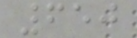650
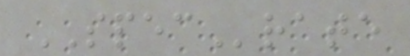SPECrate
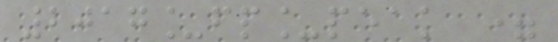2017_fp_peak =
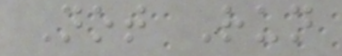Not Run
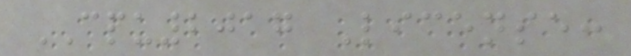CPU2017 License:
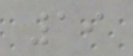19
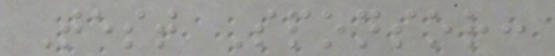Test Sponsor:
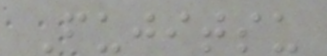Fujitsu
